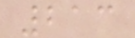213
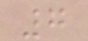7
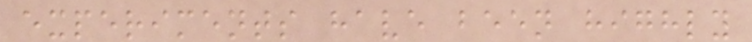experiments have been highly
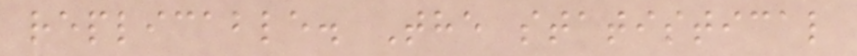replicable. The statistical
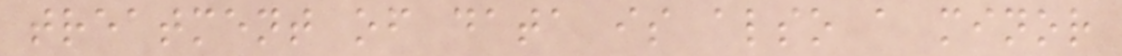treatment of data is also a minor
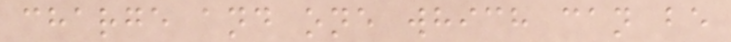charge and one which can be
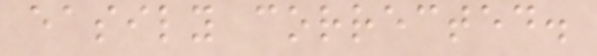easily corrected.
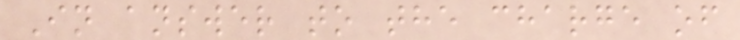In answer to the charge of
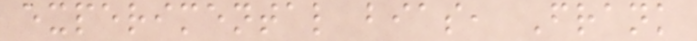experimental bias, Frank
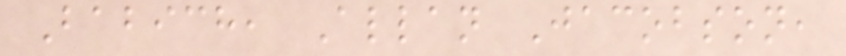Babich, Allan Jacobson,
